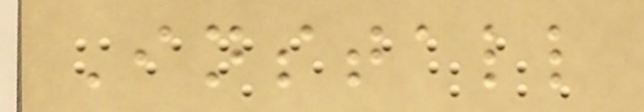Install
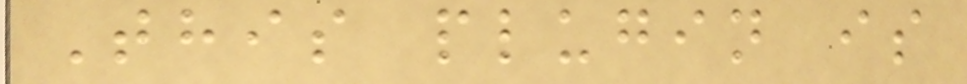This plugin is
